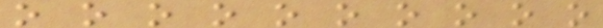o o o o o o o o o o
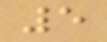5
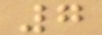7
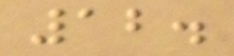12.
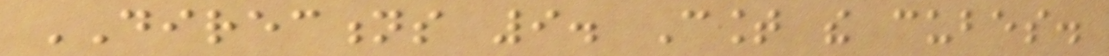DIRECTIONS 9. Count the cubes.
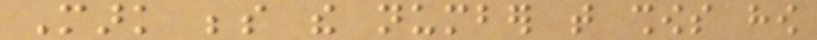Mark beside the number that shows how
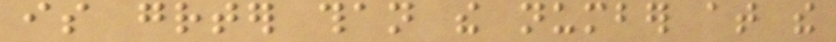is greater than the number at the
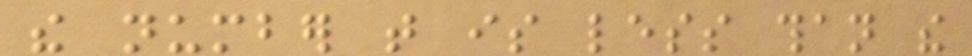the number that is less than the
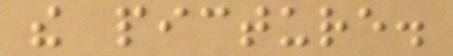the picture.
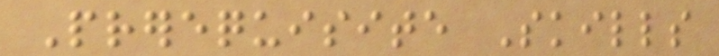Prerequisite Skills
